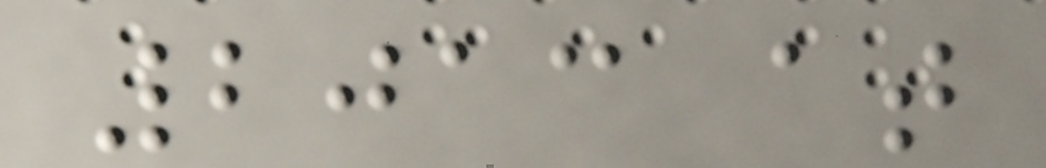2013 at
